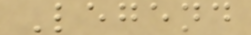Legend
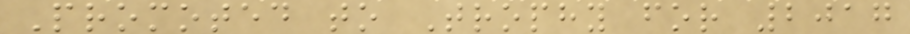Promoted to Trophy for 2017
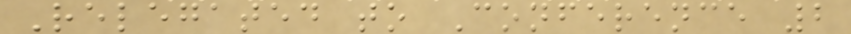Relegated to Conference 2
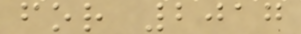for 2017
